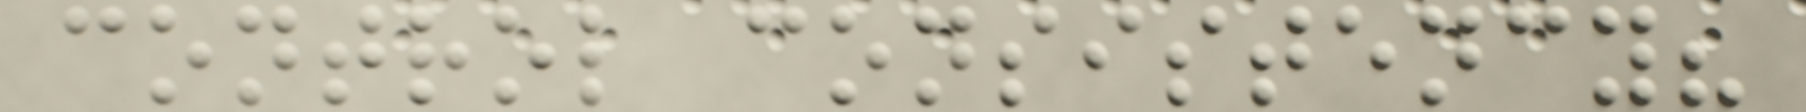control consistency?
